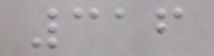316
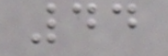44
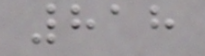818
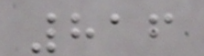816
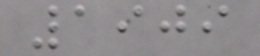1909
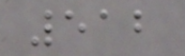512
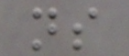ns
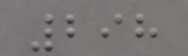298
